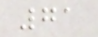71
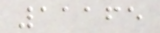11165
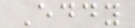Eddy
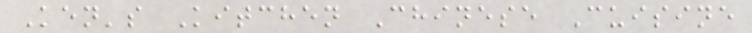Ken's Kitchen Chinese Cuisine
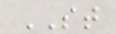ST
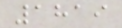1819
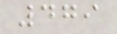479
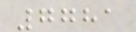7781
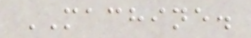MACHINE.
